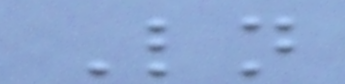Ln
